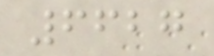6627
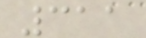311
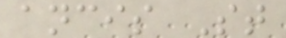ancis St
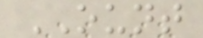OUNT
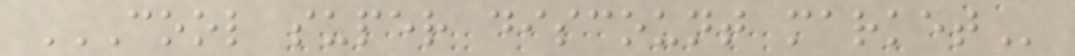COOL SUPER DISCOUNT MARKET
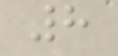8
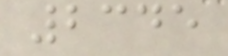2345
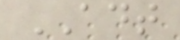ADT
